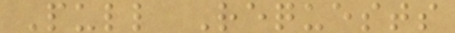Pull Requests
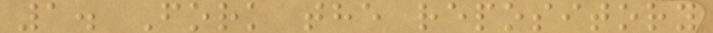1. Fork the repository
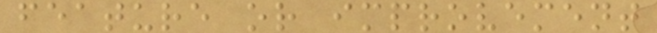feature or improvement
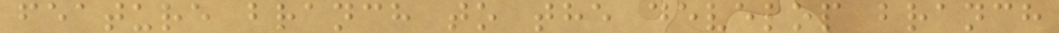feature branch to the develop branch
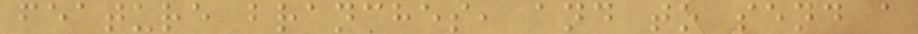feature branches, and to send a
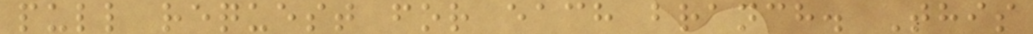pull request for each branch. This
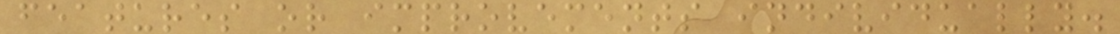features or improvements individually.
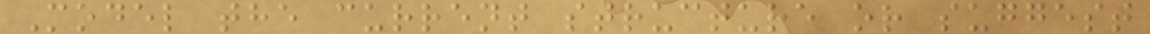Model the current structure or suggest
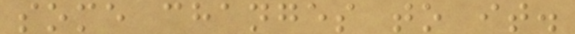some changes to it.
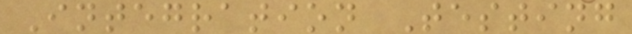Integration Testing
